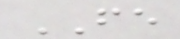FE
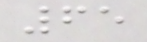65
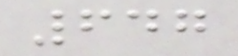647
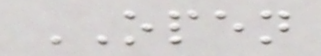OPEN
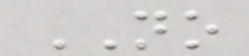NO
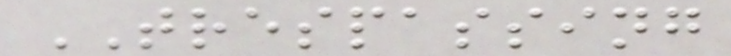TRESPASSING
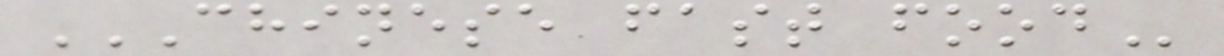CHINESE FAST FOOD
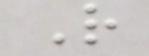R
